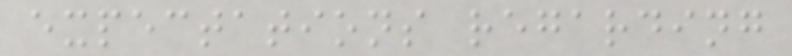expectations regarding
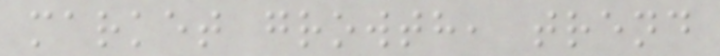market growth, trend
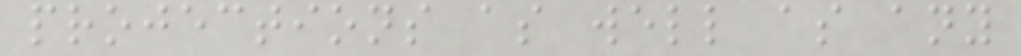projections as well as any
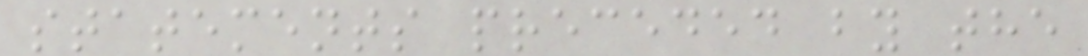statements preceded by the
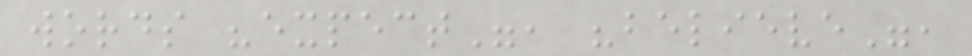words "expect", "believe",
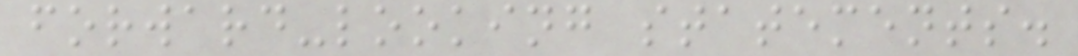forward-looking statements.
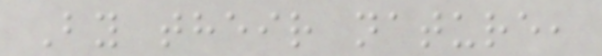By their nature,
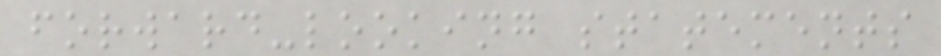forward-looking statements
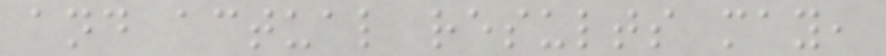and actual results may,
